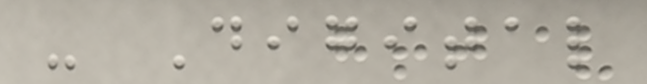- Digital
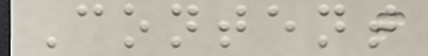Content
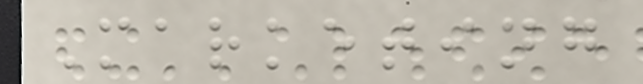Marketing
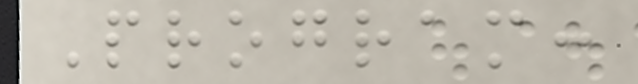Program:
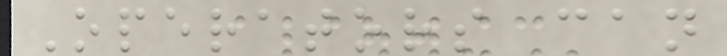Operators can
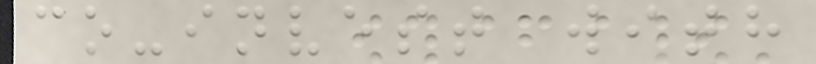co-invest with
